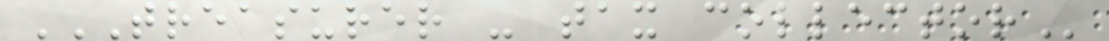TREASURER - TAX COLLECTOR
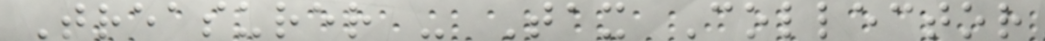Treasurer - Tax Collector
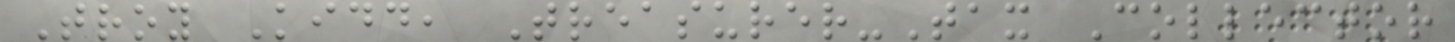Troy Kidd, Treasurer-Tax Collector
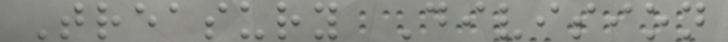Treasury Division
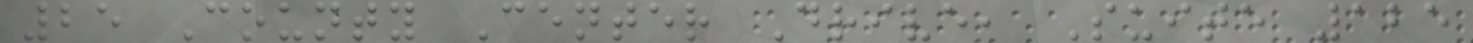25 County Center Drive, Suite 125
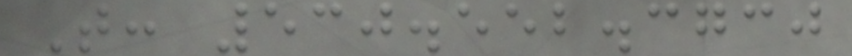T: 530.552.3730
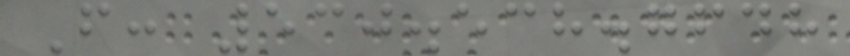F: 530.538.7648
